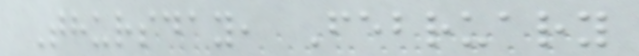Thursday, February
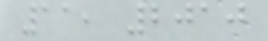11, 2010
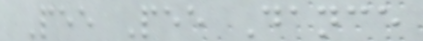Pee Pee Dance
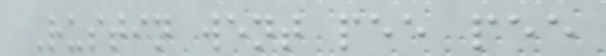Rustin went pee pee
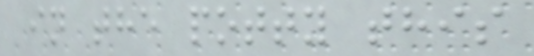in the potty this
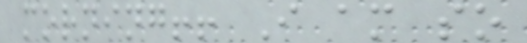morning!! I am so
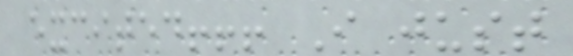excited!!! I just
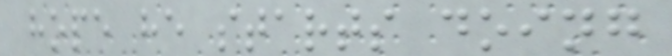hope he starts doing
